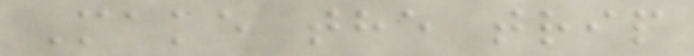Make the trip
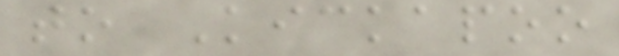to Kickapoo
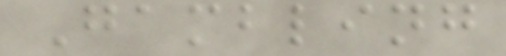Gambling
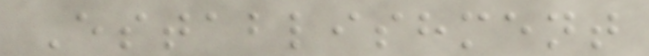Establishment
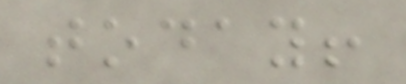today!
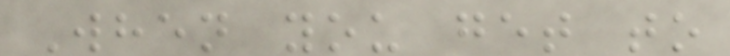When you get to
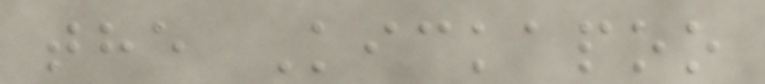the Kickapoo
